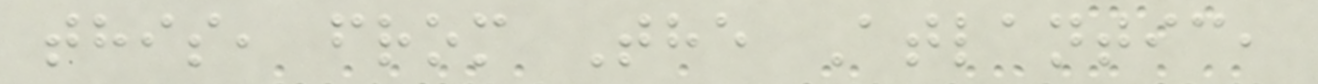this, from The Atlantic,
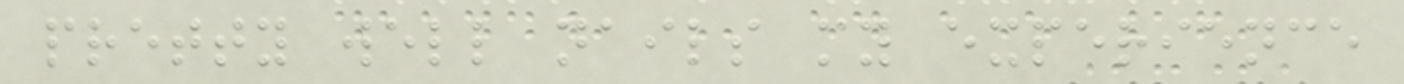pretty well nails my experience
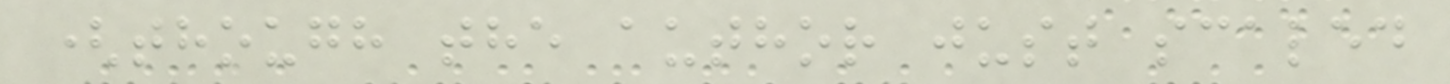(though the author just scaled
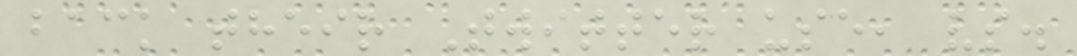back their Twitter use, vs.
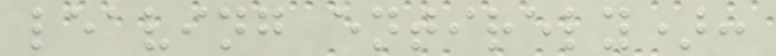leaving entirely):
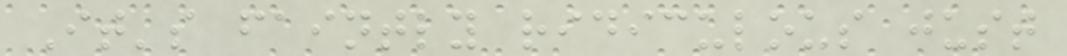It's faintly ridiculous just
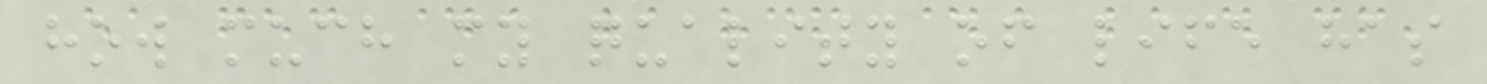how much my quality of life has
